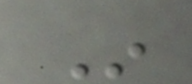In
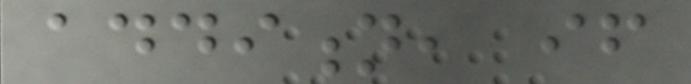addition, if
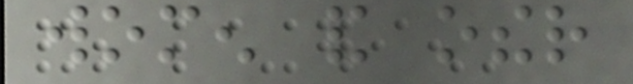women and other
